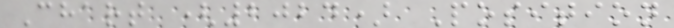Chart (2024) Position
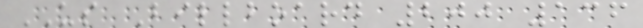US Billboard 200 136
